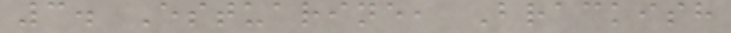3. Estuarine, Brackish
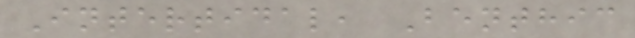Intertidal, Benthic
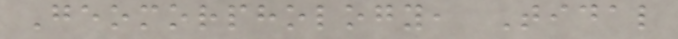Geomorphology, Tidal
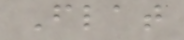Flat
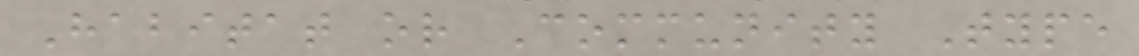Habitat or Community Type
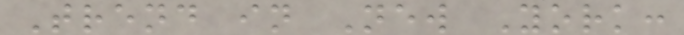Trend in New York:
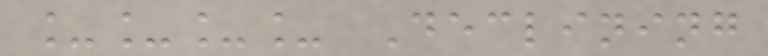____ Declining
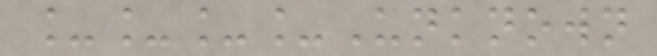____Unknown
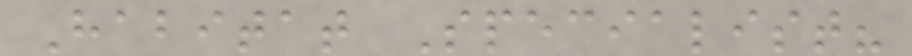Habitat Specialist?
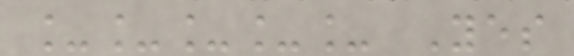_____ Yes
